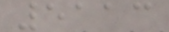5113
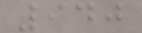940
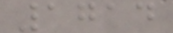1714
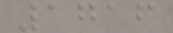1716
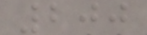200
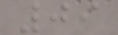09
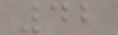42
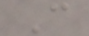C
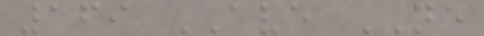169 AVE NE
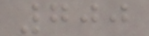700
